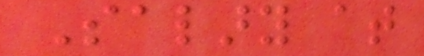Salary at
